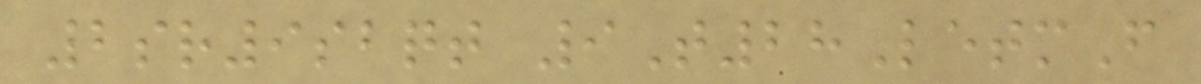2sr9sbqt 9T28LetmF
